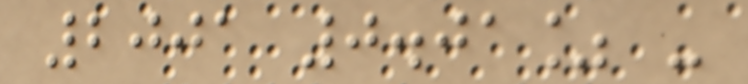2001 0.01% -
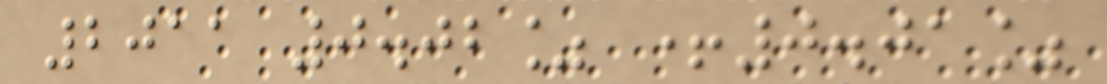2011 0.02% +0.01%
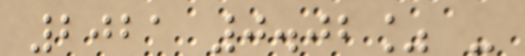2021 0.02% -
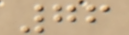76
